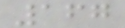167
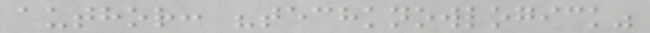author: "techknowlogick"
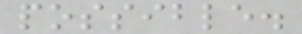possible.
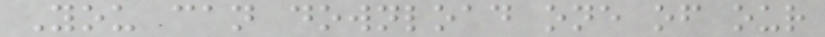You can download one of our
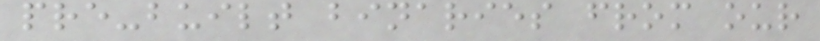pre-built binaries from our
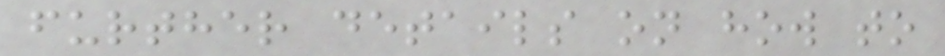further details on how to
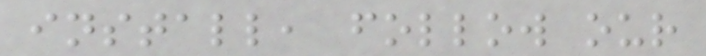install, follow our
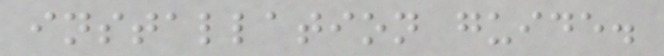installation guide.
